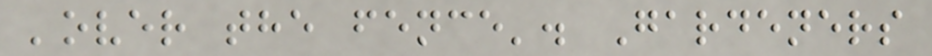'over the fence'. Gardeners
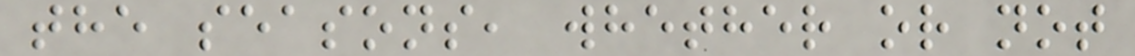the seasons, whether or not
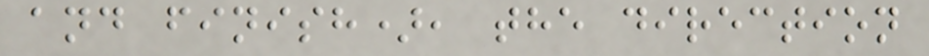and finish), the direction
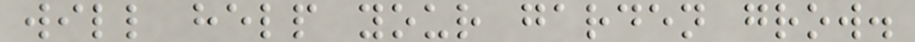will help your garden grow.
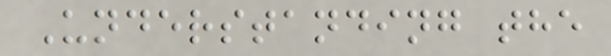Understanding the
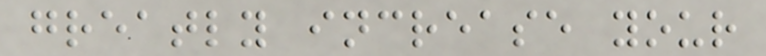greatly increase your
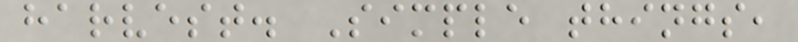harvest. Simple things,
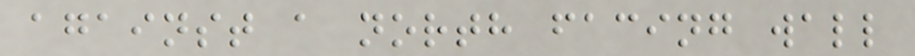against a north facing wall
